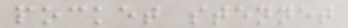pocket stennet
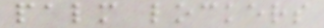palm lockers
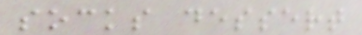socks dessert
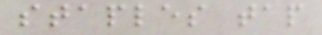staples tap
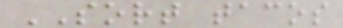SORT tacos
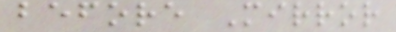before Mirror
